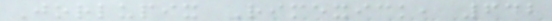Jorlupix Rimexick, 642
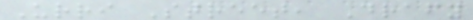Urri Street, Drafy
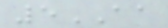5AA
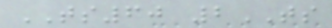TS60 2TS
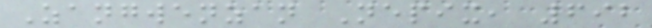Zangwenzan Nepix, 692
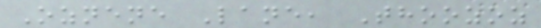Oznene Lane, Thoozoz
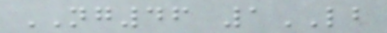NG46 1LB
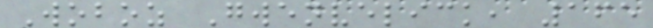Woboz Gwenvelick, 165
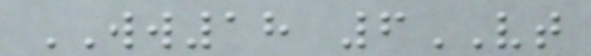WW18 6VT
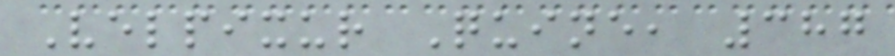Velpixur Quine, 387
